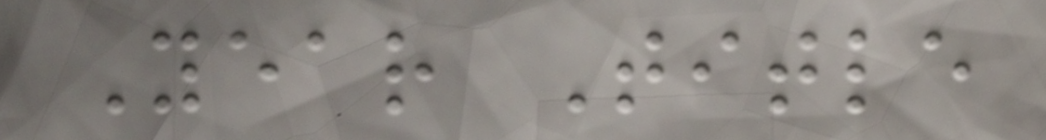Year Title
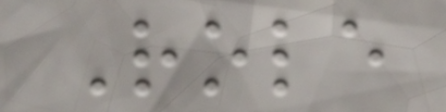Role
